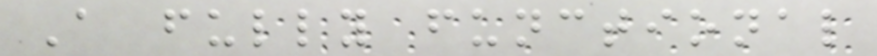A fully functional
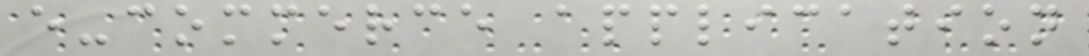e-commerce application
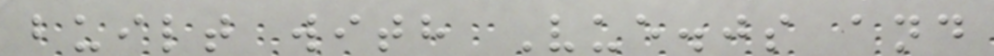built with Vue.js and
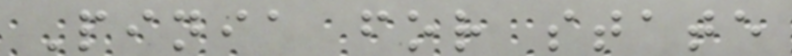Pinia for state
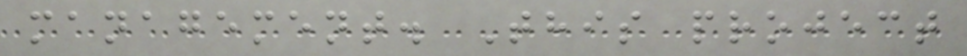management. This project
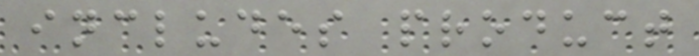includes product
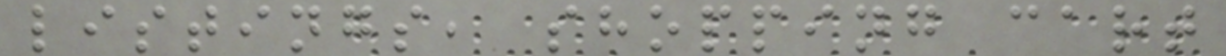listings, shopping cart
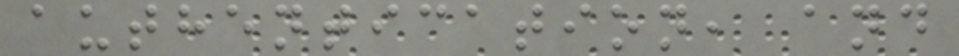authentication, and
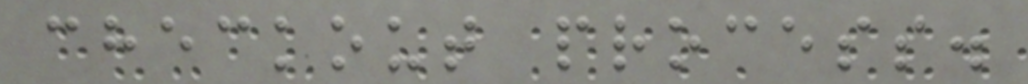checkout process.
